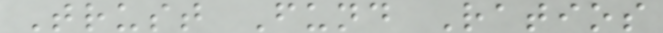Trust Fund Ratios
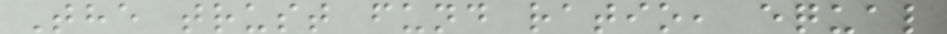The trust fund ratio, equal
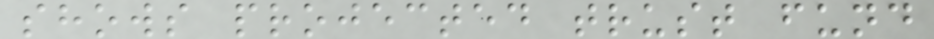shows projected trust fund
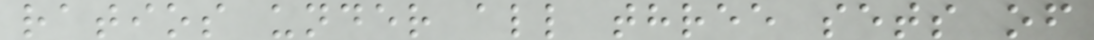ratios under all three sets of
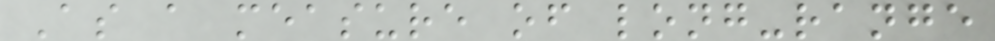As a measure of long-range
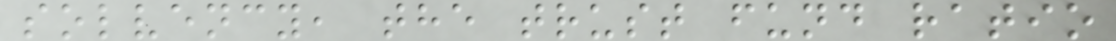solvency, the trust fund ratio
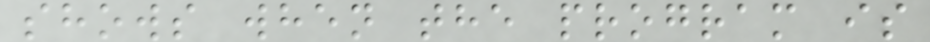shows when the program is
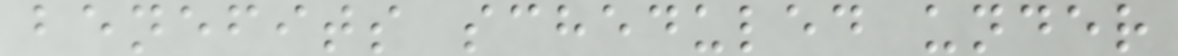benefits scheduled under
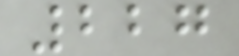227
